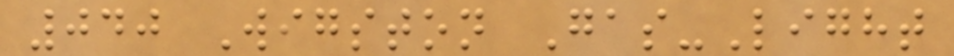040 Wigston Gas-Light
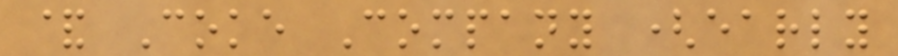& Coke Company (early
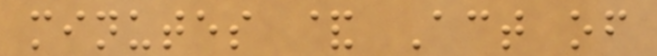minutes & Act of
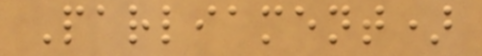Parliament)
